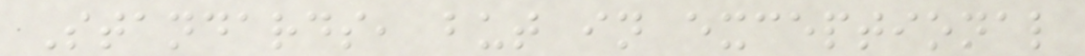Standards, but in exceptional
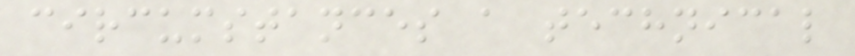circumstances a technical
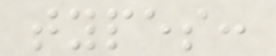types:
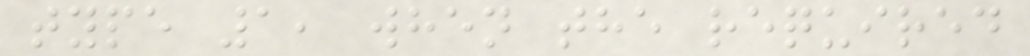type 1, when the required
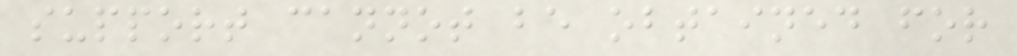support cannot be obtained for
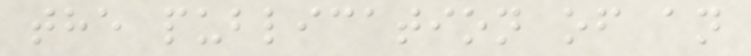the publication of an
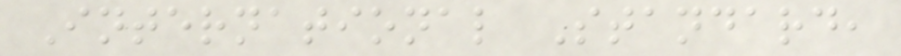International Standard,
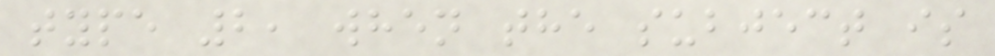type 2, when the subject is
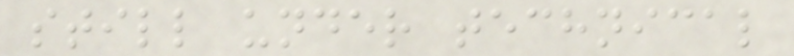still under technical
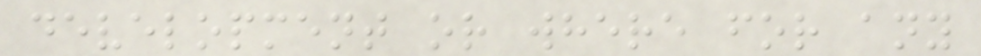development or where for any
